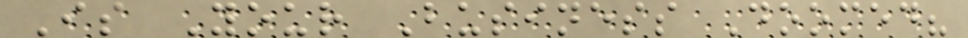Is Your Business Doomed?
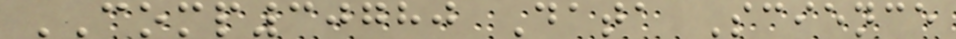COMP30780 Data Science
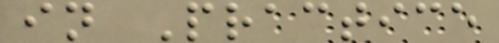in Practice
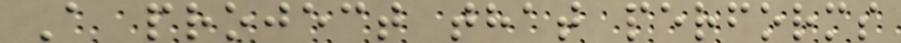A project that performs
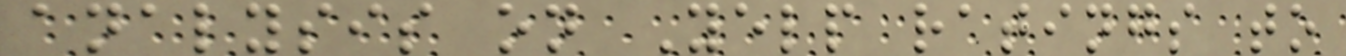analysis on Yelp ratings to
